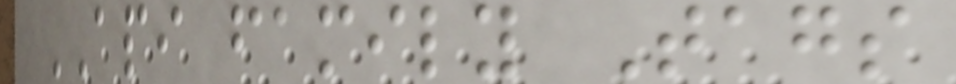API family Tags
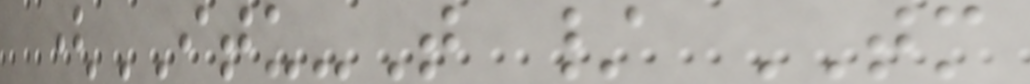(ITU-T / TM
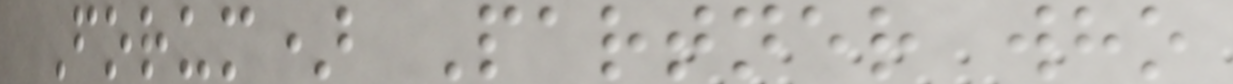Forum) Partner who
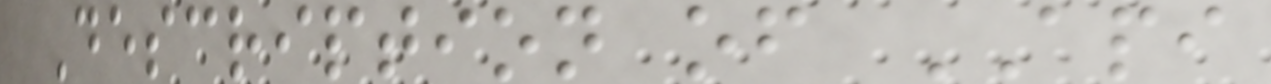Description of API
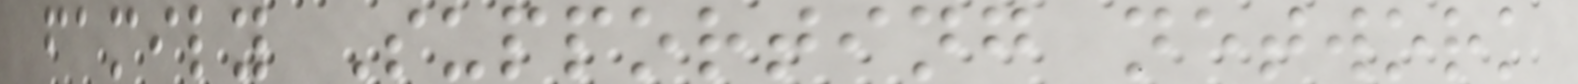family Supporting network
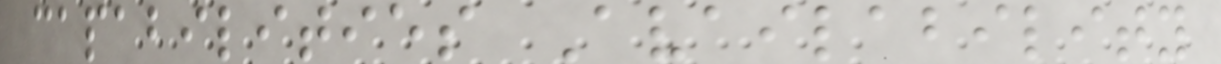capabilities Availability
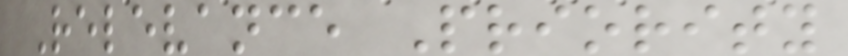Relevance Priority
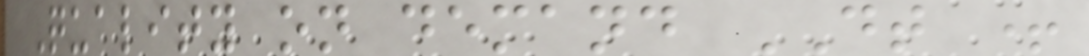Quality on demand DT +
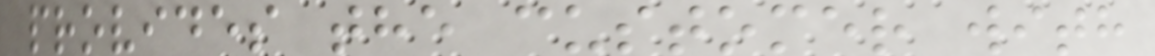provides the customer with
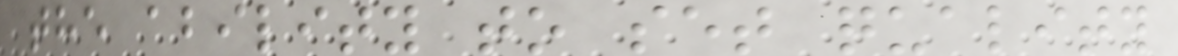the ability to set quality
